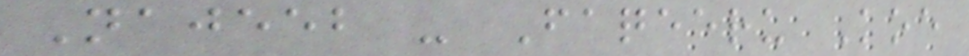Najeeb - Faqeeru Koe
